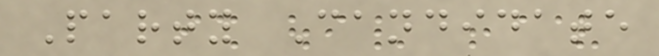Party Candidate
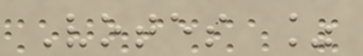Votes %
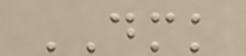DMK
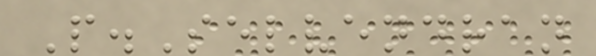P.Selvendran
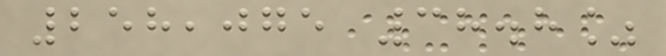258,075 38.8%
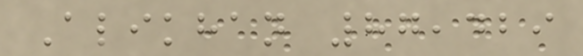Alikhan 87,429
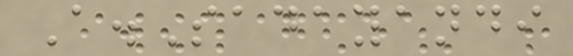A.Sadayandi
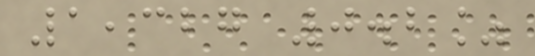1,327 0.2%
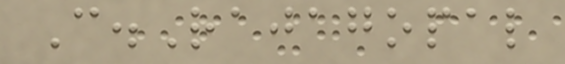C.Rajagopal
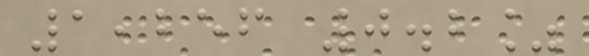1,256 0.2%
